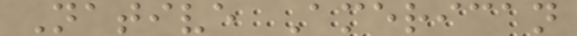Native American
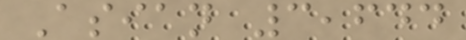Asian 3,644
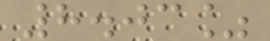8.03%
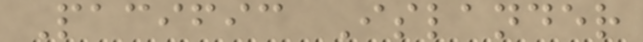Pacific Islander
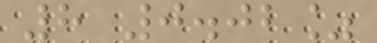8 0.02%
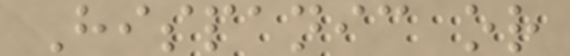Hispanic or
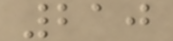210
